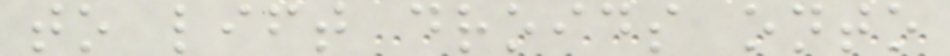to lift droids onto
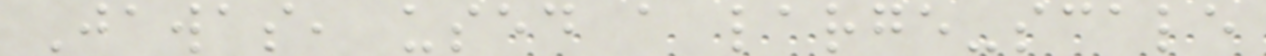Jawas, used a large-scale
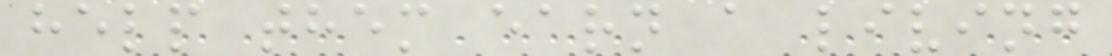help them earn a living
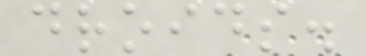droids.
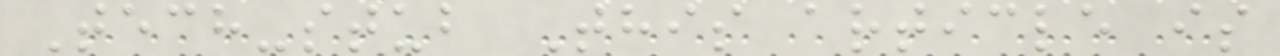Tech-stub This article is
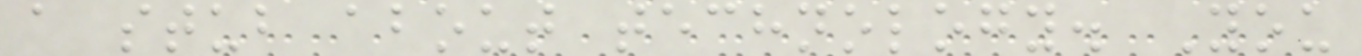a stub about technology. You
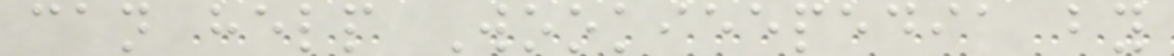can help Wookieepedia by
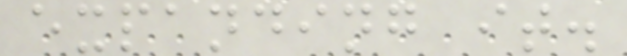expanding it.
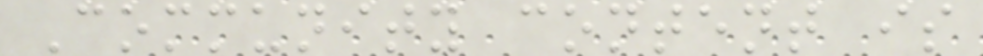Community content is
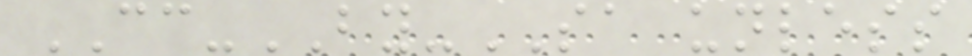CC-BY-SA unless
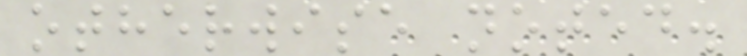otherwise noted.
